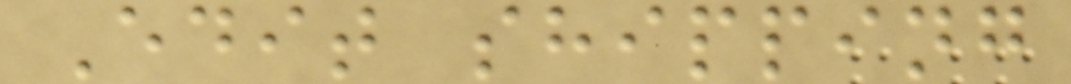Edit shipping
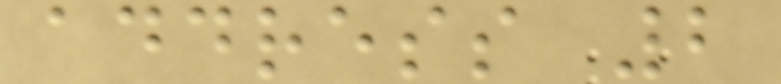address 2
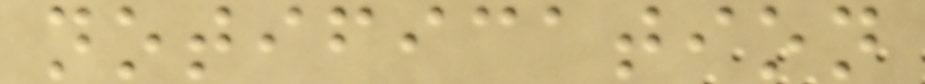notification
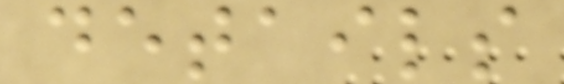details
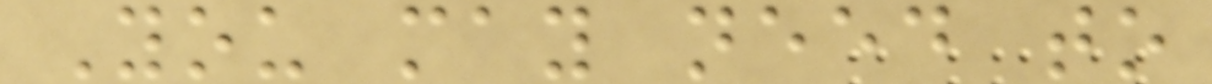You may need to
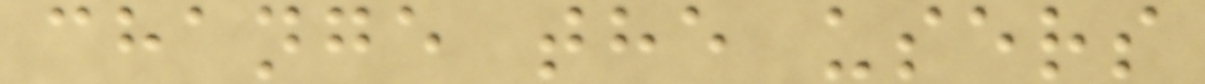change the users
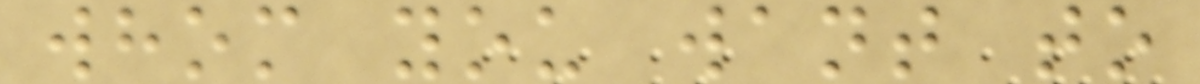whom you want to
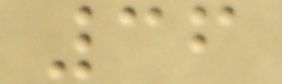36
